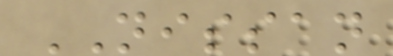NISSAN
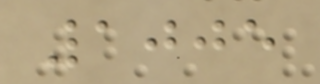1005
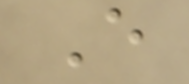E
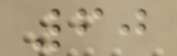60
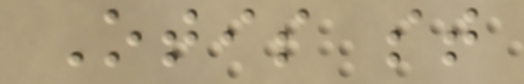Otis st
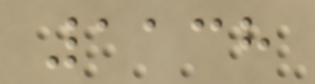1138
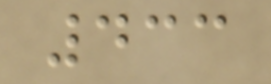433
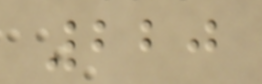220
